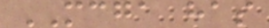MCGA has
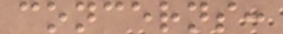concerns:
